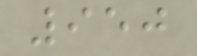950
